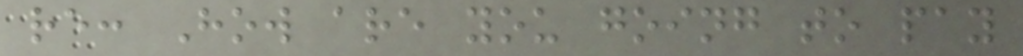re: How are you going to pay
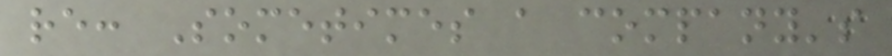re: Sometimes a company's
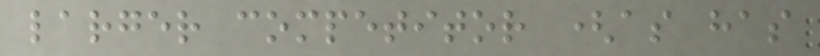larger competitor (as has
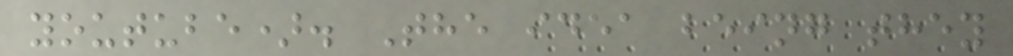youtube). The idea being they
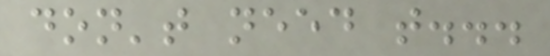don't need t...
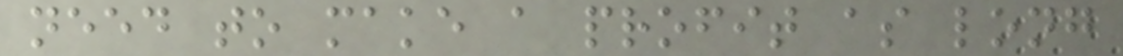need to make a profit as long
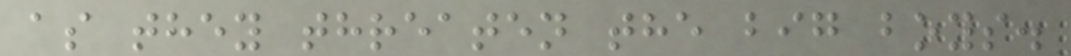as they threaten the big boys.
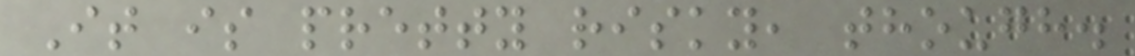It is pretty risky, though.
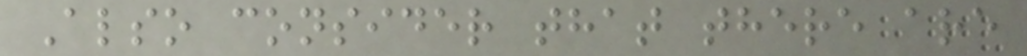Also consider that there are
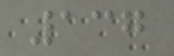137
